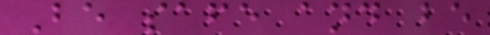Be safe and be
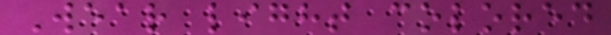Wear light colored
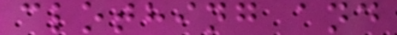clothing and
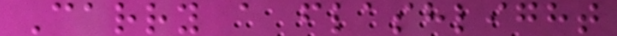Carry a flashlight
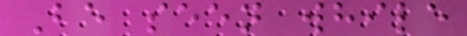Be seen while
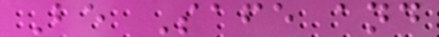Be Safe and
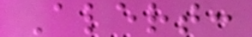Alert:
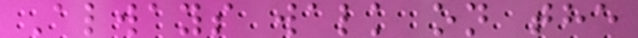Always walk on the
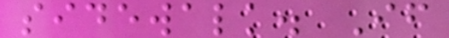sidewalk. If
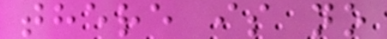there is no
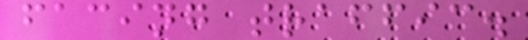facing traffic.
